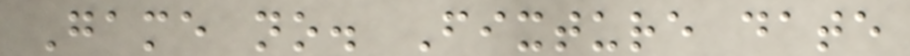Game no. Fixture date
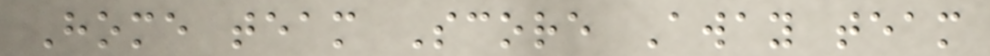Home team Score Away team
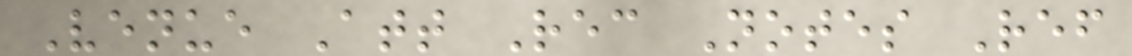Venue Att Rec Notes Ref
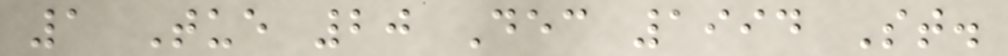1 Tue 20 Dec 1994 St.
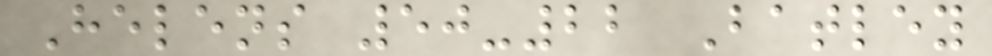Helens 50-22 Batley
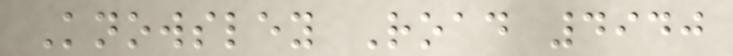Knowsley Road 4940
